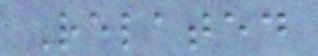Related
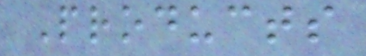Products
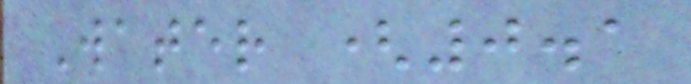Water (0.1
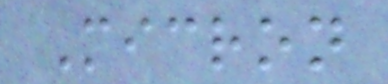Micron
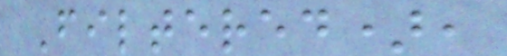Filtered),
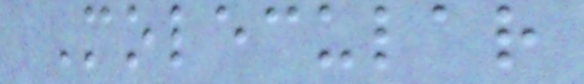Molecular
